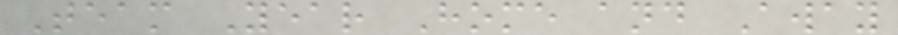Team Year Home and Away
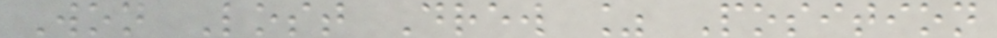Won Lost Drew % Position
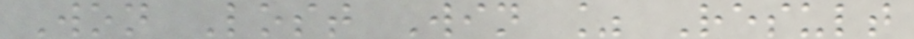Won Lost Win % Result
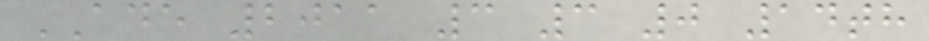ADE 2011 3 3 0 14th
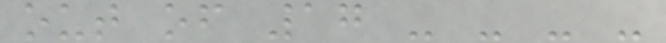out of 17 - - - -
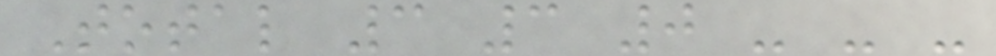Total 3 3 0 - - -
